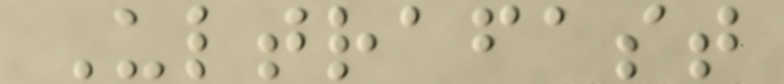Ultrafast
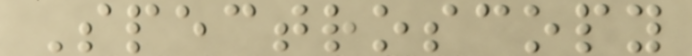Spectroscopy
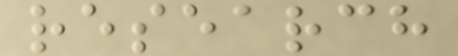research
